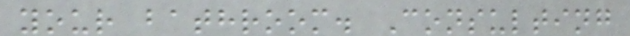your bathroom. Consulting
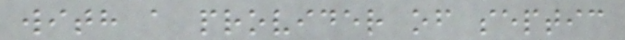with a provider of septic
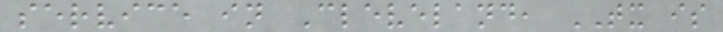service in Cleveland, TX is
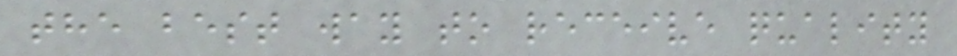the best way to receive quality
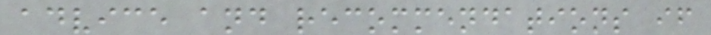advice and recommendations if
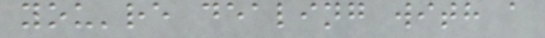you're dealing with a
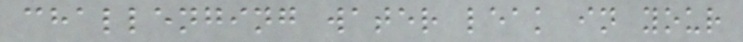challenging water leak in your
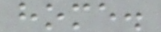home.
